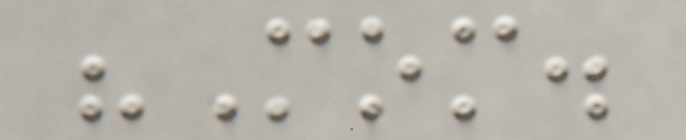"Mom.
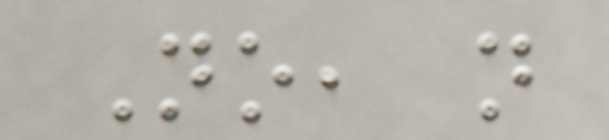No, not
